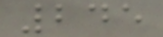245
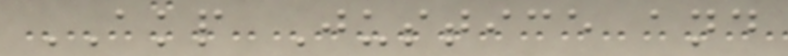AKP Justice and
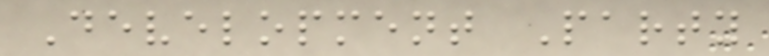Development Party
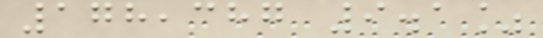178,387 9.1%
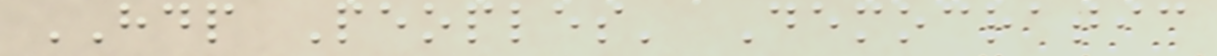HDP Peoples' Democratic
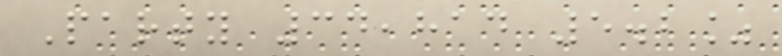Party 34,814 5.2%
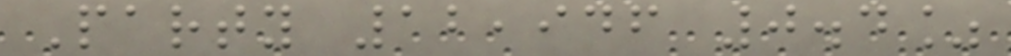Party 12,946 0.4%
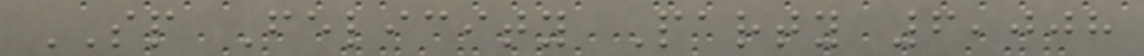SP Felicity Party 6,008
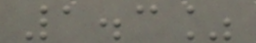1.3%
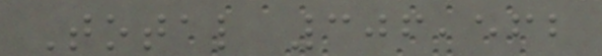Total 306,562
